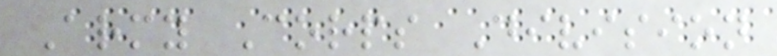Army Corps Division
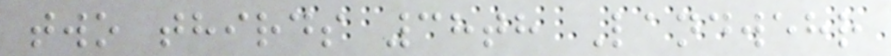two thirds 38th Landwehr
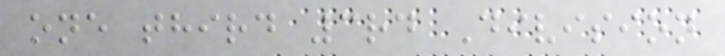one third 3rd Division
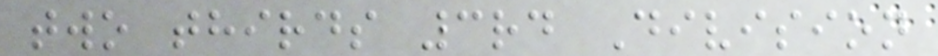two thirds 3rd Division
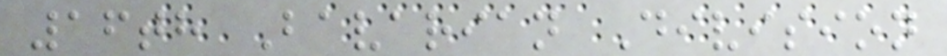16th Bavarian Division
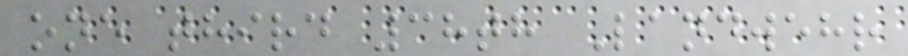one third 38th Landwehr
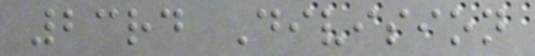23rd Division
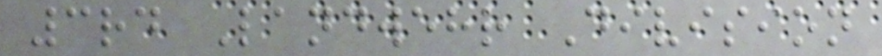3rd Landwehr Division
